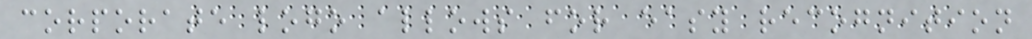corporate logo allows for easy recognition
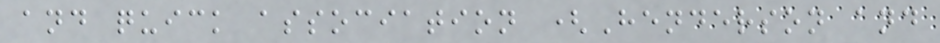and quick association (Henderson and
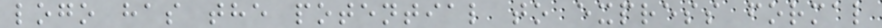logo has the potential to express formal
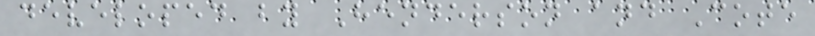developed by Henderson and Cote
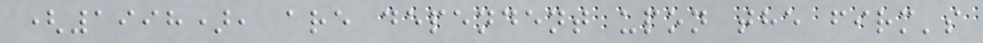(1998), are dependent upon the firm's
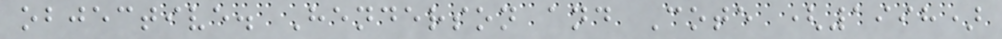objective. Henderson and Cote (1998)
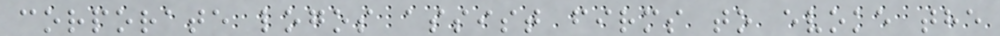corporate logos assist firms to evoke the
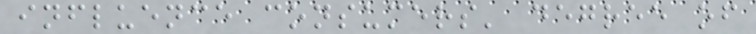influence consumers' degree of
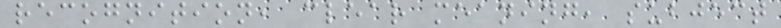recognition, clear meaning, subject
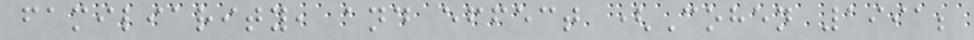familiarity, and effect (Cohen 1991;
